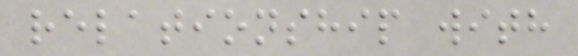relationship with
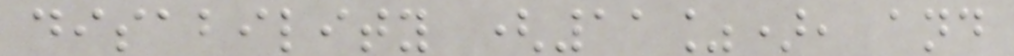disability (11%), and
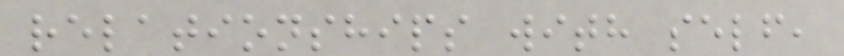relationships with self,
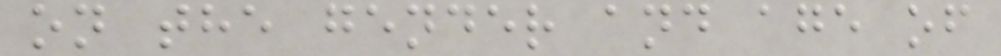on the gender and age of
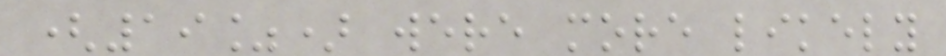(19%) were more likely
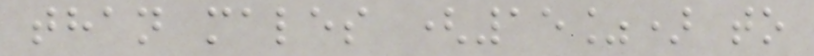than males (15%) to
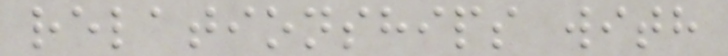relationships with
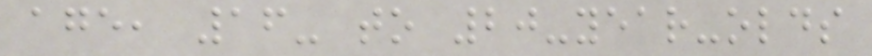age, 16- to 20-year-olds
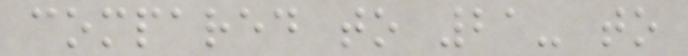compared to 21- to
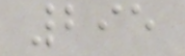295
